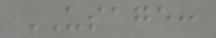USAGE:
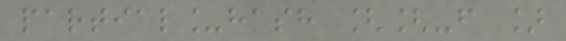partial_hash [[-f ]
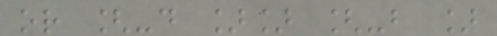or [-d ]] [-b ]
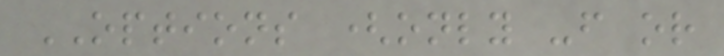OPTIONS (only -f or
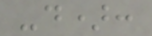-d):
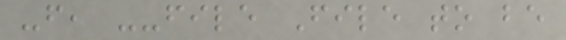-f, --file File to be
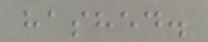hashed.
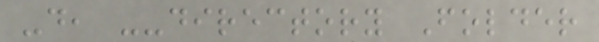-d, --directory Folder
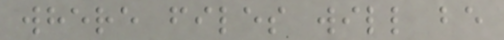where files will be
